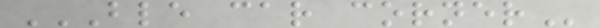BLE CAR CORNER
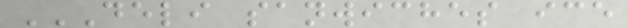DELI SANWICHES ICE
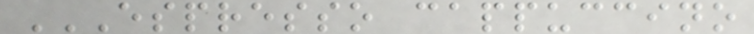ESPRESSO CAPPUCCINO
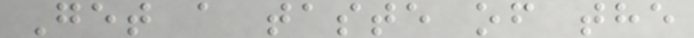Get a taste of the
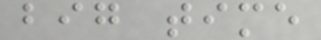big time
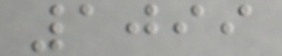1099
